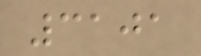3101
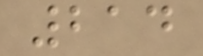214
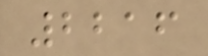2216
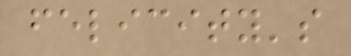felicity's
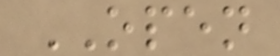OPEN
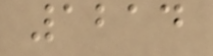1214
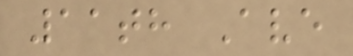11th Ave
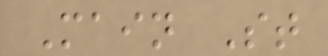Main St
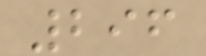296
